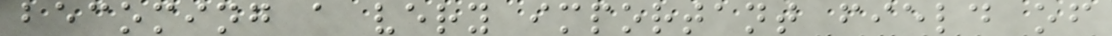becoming a very important field of
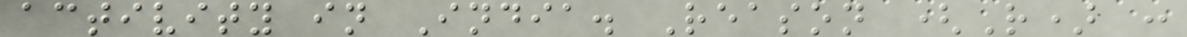activity in India. Reason (R) :
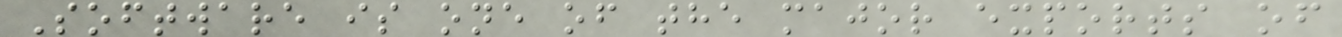Software is one of the major exports of
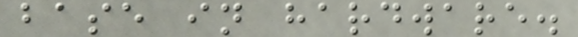base in hardware.
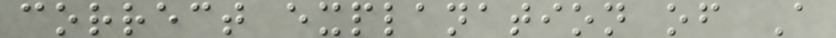correct explanation of A
